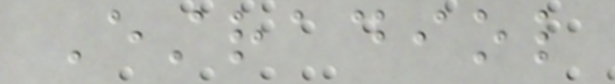Estradiol
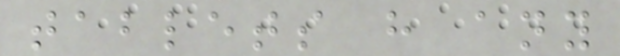tablets have any
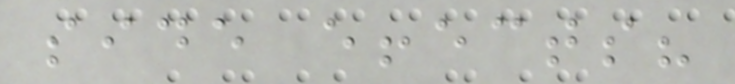side effects?
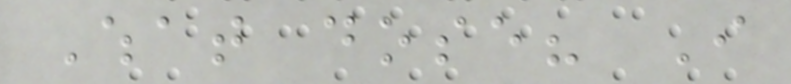What dose? I
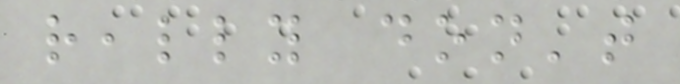really don't
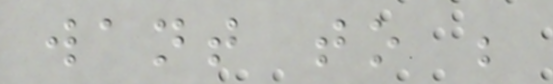want to be
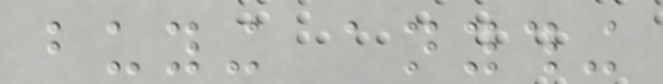buying anything
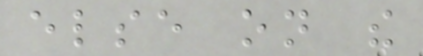else on the
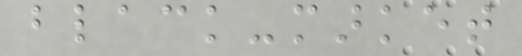black-market
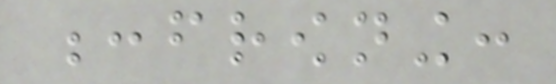:frowning:
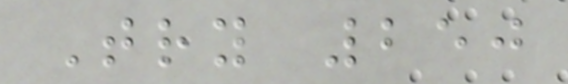Try 250
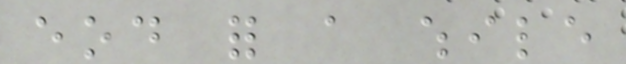eod for a while
